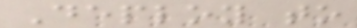Deploy to
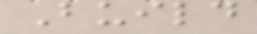Build
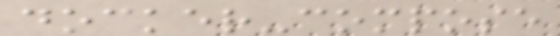docker-compose
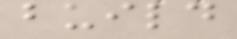build
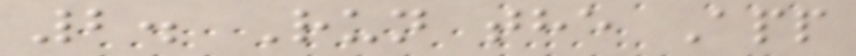2. Run the App
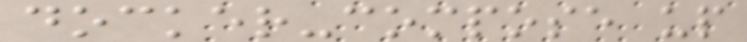docker-compose up
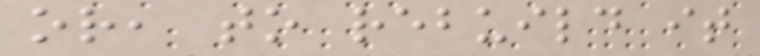or, to rebuild it
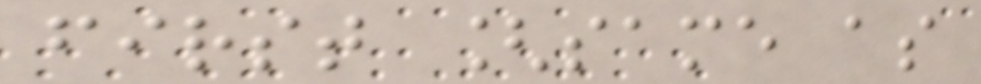first [same as
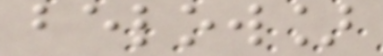below]
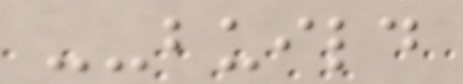--build
